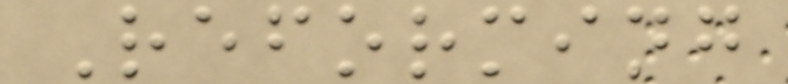Reforming
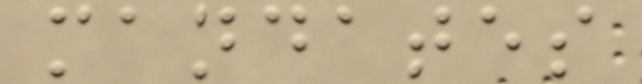mandates
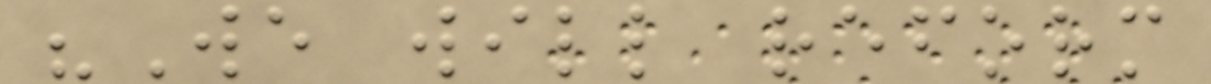"We will reform
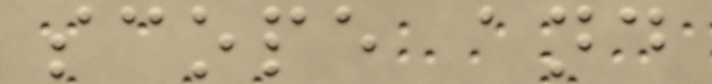scope and
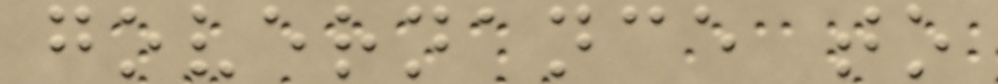governance to
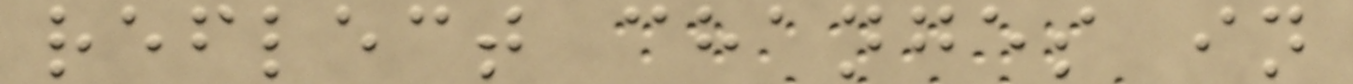reflect changes in
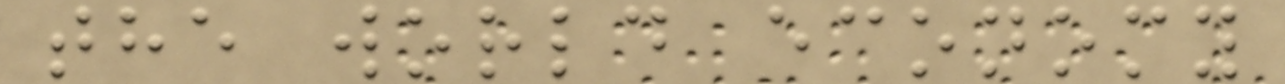the world economy
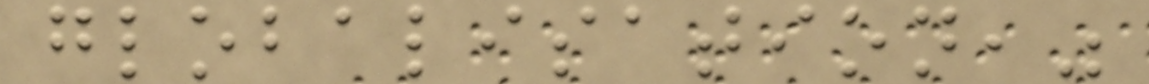globalisation,"
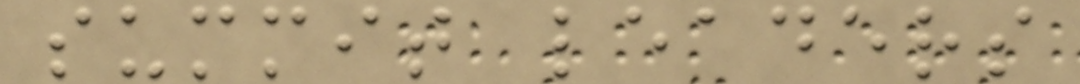summit leaders
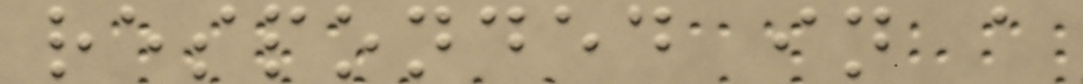responded in a
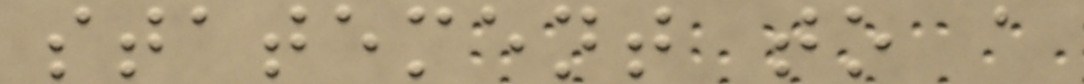statement to a
